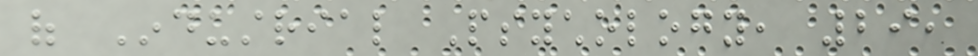of Industrial Psychology, 29,
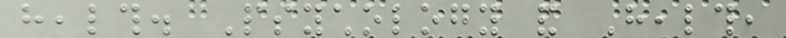health. Psychology and Health,
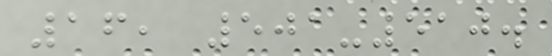16, 501-510.
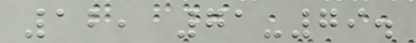12, 71-79.
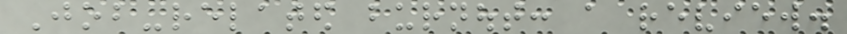Job-related burnout: a review.
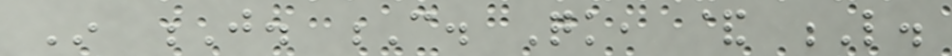In J. C. Quick, & L.
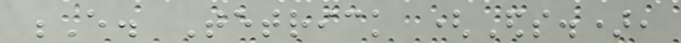E. Tetrick (Eds.),
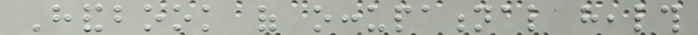Handbook of occupational health
